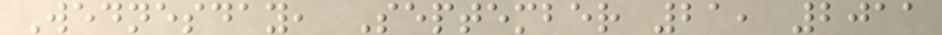Wednesday, September 21, 2011
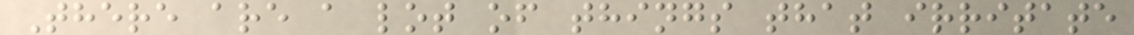There are a lot of things that irritate
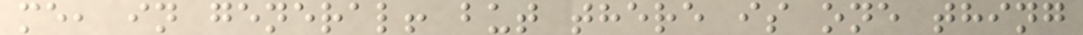me, in general! but there is one thing
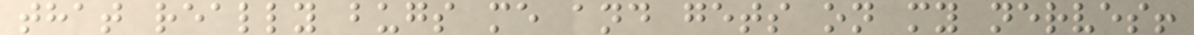that really bugs me and gets on my nerves!
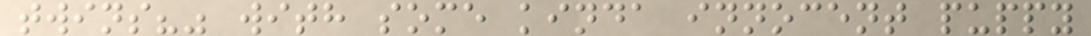twins?" with some kinda innocent puppy
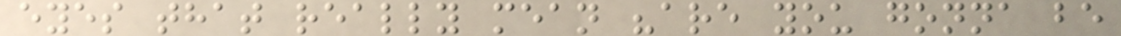eyes that really mean "are you gonna be
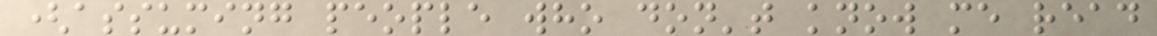(assuming people who don't know me read
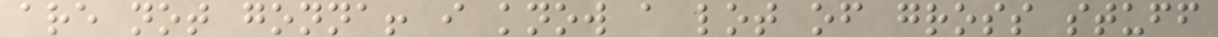are not gonna! i know a lot of gross stuff
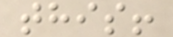this!
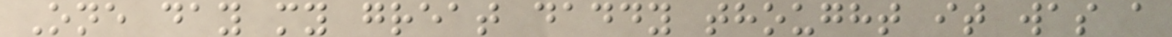One day my great daddy thought it was a
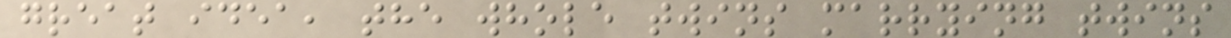great idea, the whole twins marrying twins
